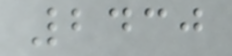2430
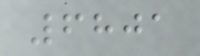6801
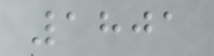1801
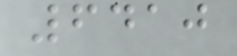6410
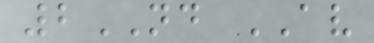2ND AV
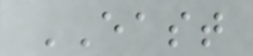EAST
